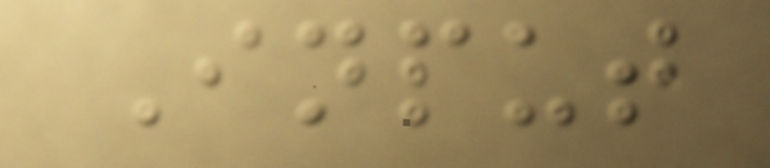Input
